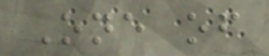One of
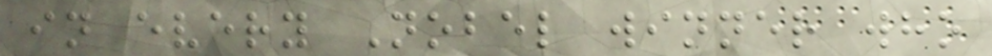in every Nobel winner who
